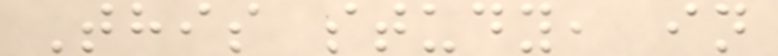This study, in
